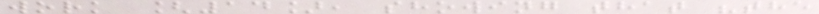work [14], showing that "the
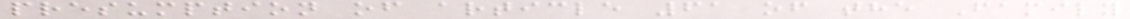presumption of article 61 of the Family
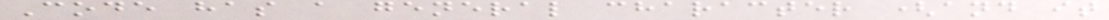Code has a general character (and it
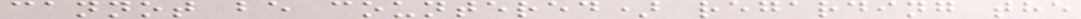cannot be countered) regarding the
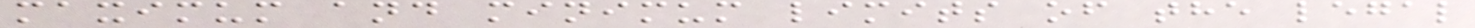maximum and minimum limits of the legal
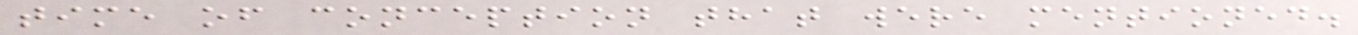time of conception that were mentioned.
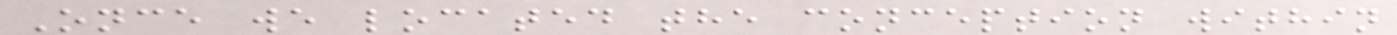Once we located the conception within
